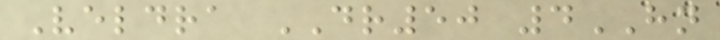Veldra DR50 4HN
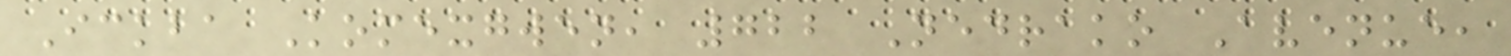Ickba Komexgwen, 722 Nedrako Avenue,
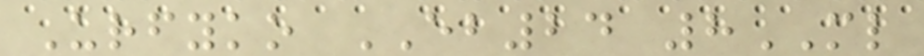Urfyko EB24 8ML
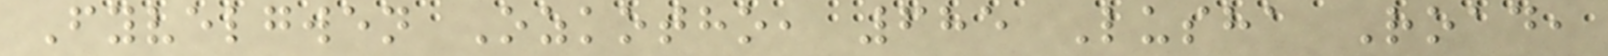Fyvelgwen Ozkotho, 685 Lusha Road,
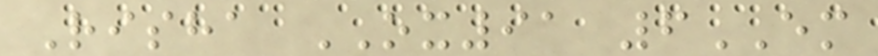Risha OX91 6EM
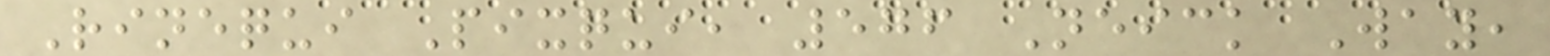Rinequi Pixqui, 576 Neick Way,
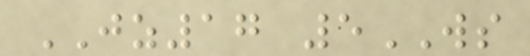JZ17 5WS
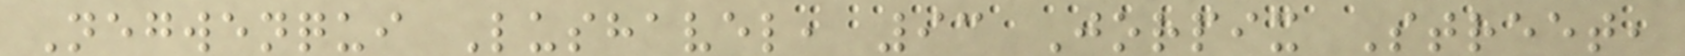Negwenqui Lushavel, 93 Jorpix Street,
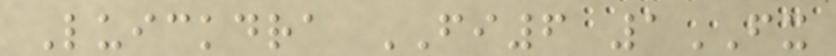Luickdra FI6 1FX
